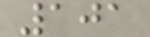101
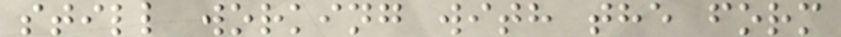still working with the form
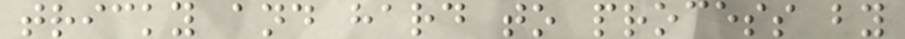tricky and hard to process by
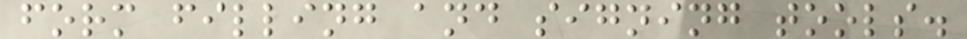form filling and signing tools.
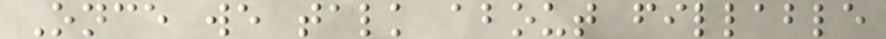Once we talk about fillable
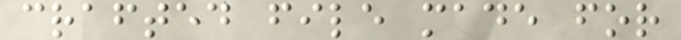crafted file made for
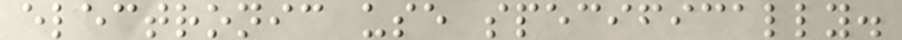electronic use specifically.
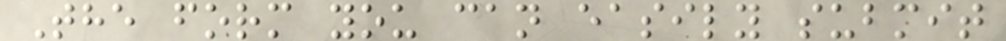The form you can easily submit
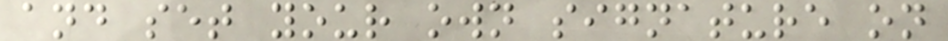and set your own signature on
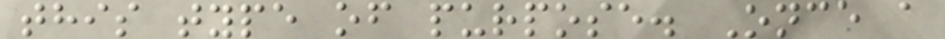this type of purpose. Once a
